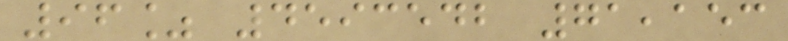96% 4593542 71,153
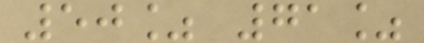50% 71%
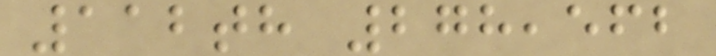112th 278,562
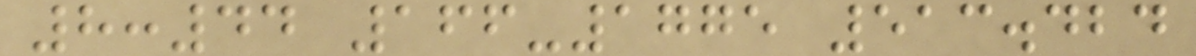8:44 166-1775 513.424
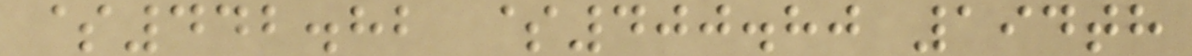$442.82 $400.80 194th
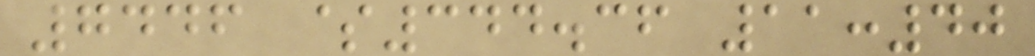7446 $344.36 11:40
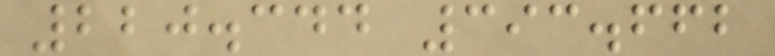220.344 393.662
